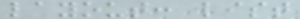layout: list
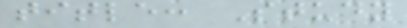title: Study
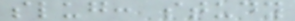slug: study
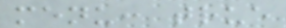menu: true
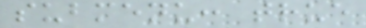submenu: true
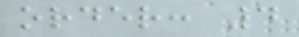order: 4
